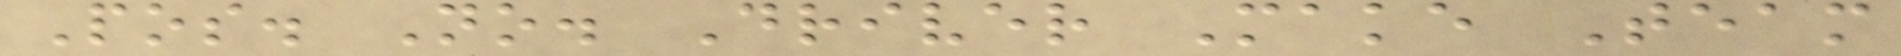Pos. No. Driver Make Team
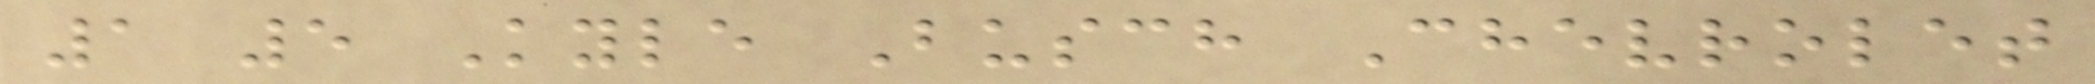1 5 Kyle Busch Chevrolet
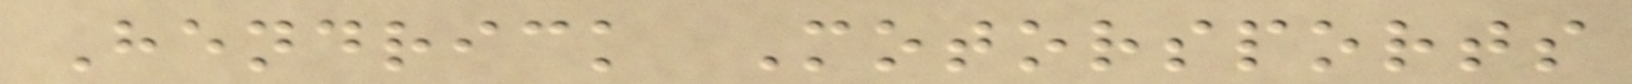Hendrick Motorsports
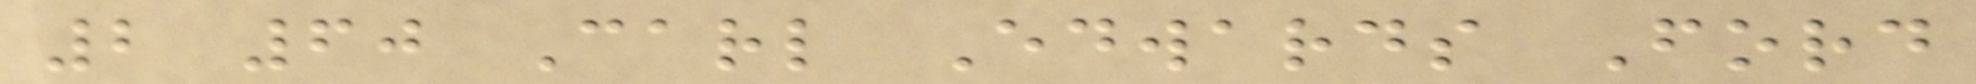2 60 Carl Edwards Ford
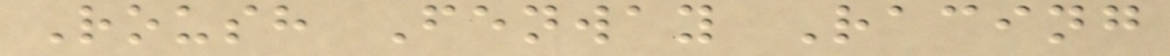Roush Fenway Racing
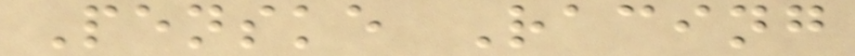Penske Racing
